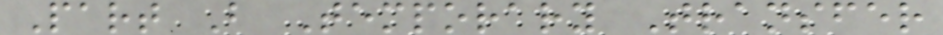Part B Temporary Transfer
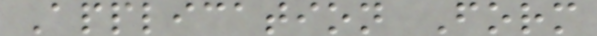Application Form
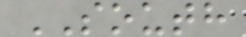SOUTH
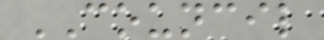COUNCIL
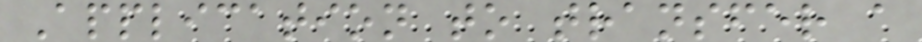Application to transfer a
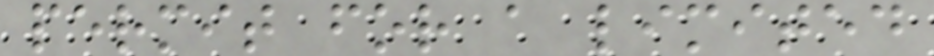permit for a limited
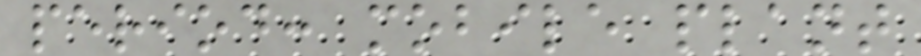period: mobile plant
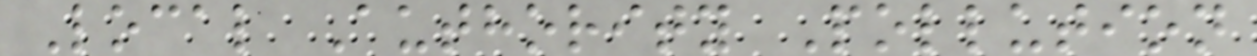Local Authority Pollution
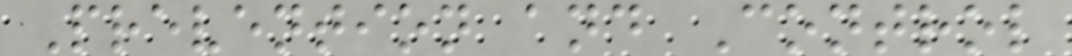Prevention and Control
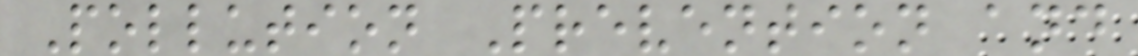Pollution Prevention and
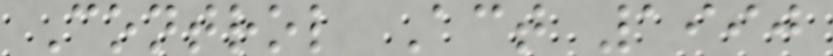Control Act 1990
